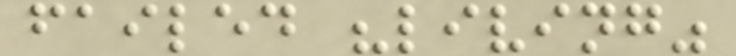failed "living"
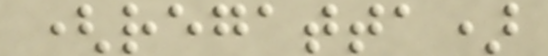(regatta)
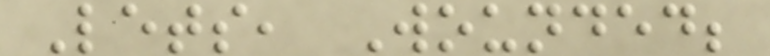Lets, Wounded;
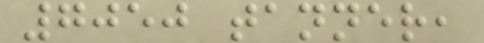7050 tanner,
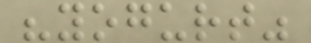"yogurt"
